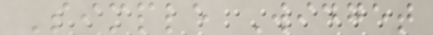Simple Widget
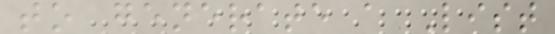to generate a List
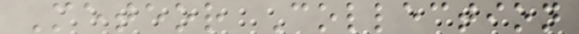Meteor Collection
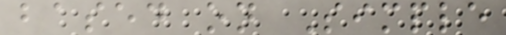based on Simple
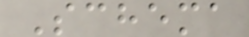Schema
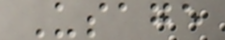Usage
